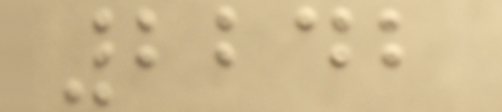2242
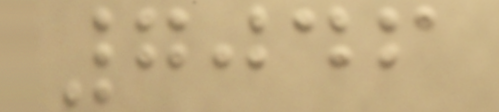7046
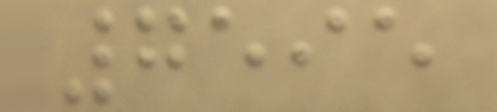7595
